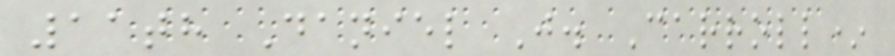11th Daniel J. Carroll*
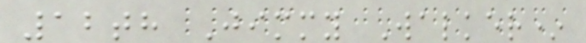12th Jimmy Walker*
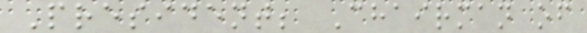President; Chairman of
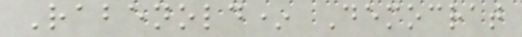Rabenold* Democrat
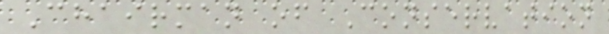Chairman of Conservation
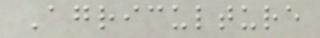Agriculture
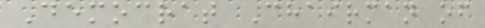Democrat Chairman of
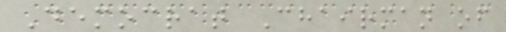Democrat Chairman of
